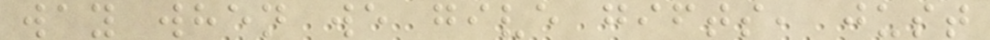way when we give gifts, just
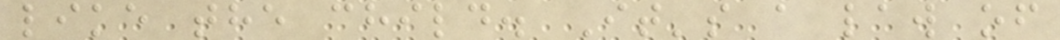like the child. It's a law of
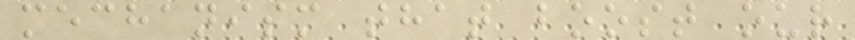mechanism that boost our
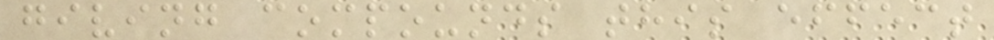giving compounds this effect
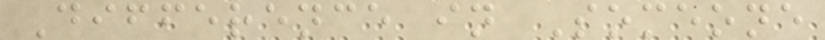Difference in Someone
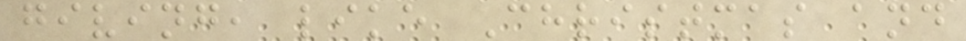giving, like Christmas and
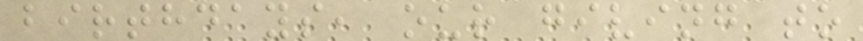birthdays, our giving to
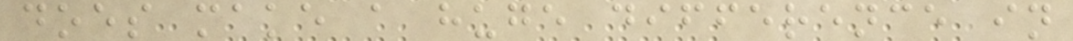does make a huge difference in
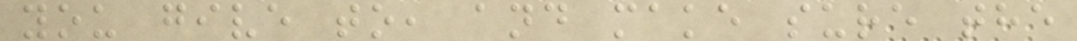you give to, and make sure the
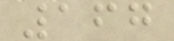167
